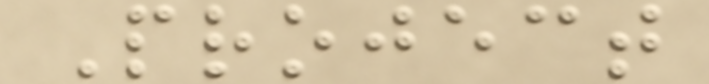Project
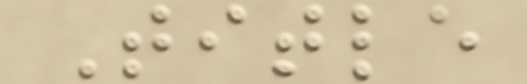Title
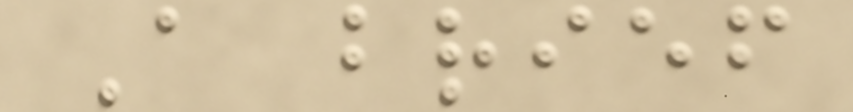A brief
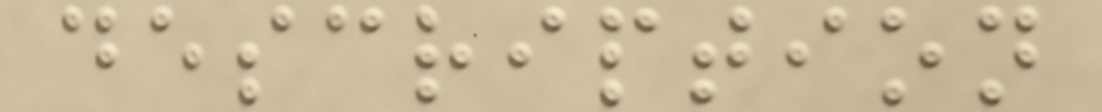description
